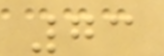73
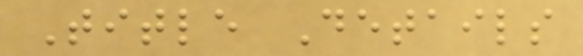Title Details
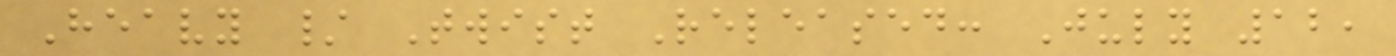Heavy / Twist Released: July 12,
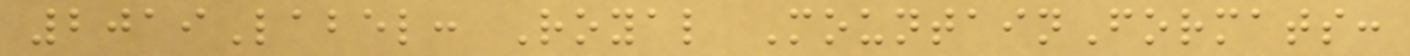2019Label: Royal MountainFormats:
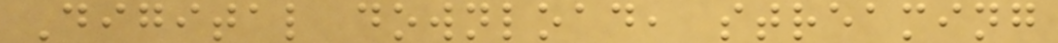Digital download, streaming
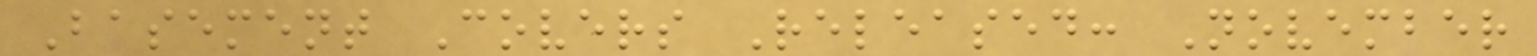Basement Covers Released: November
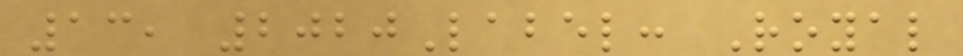13, 2020Label: Royal
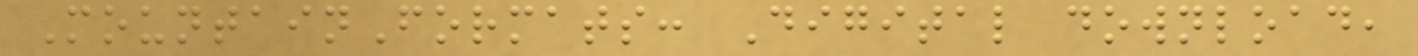MountainFormats: Digital download,
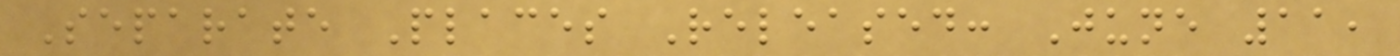Separate Places Released: June 11,
